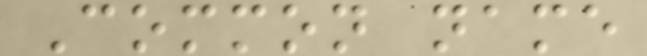Common name
